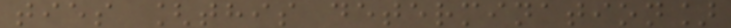ties [this determination]
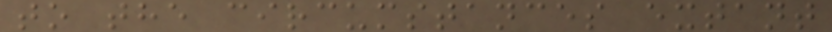to the circumstances extant
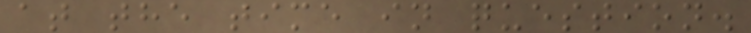at the time in question.
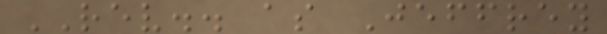REV.. as Jeffrey
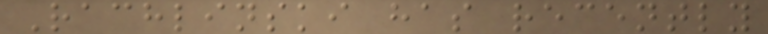Rachlinski has recently
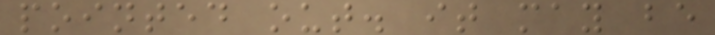pointed out. it may be
